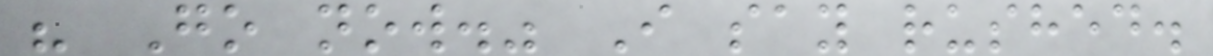" Go now." I say rushed.
